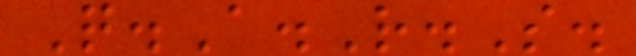Q.A.R.S.
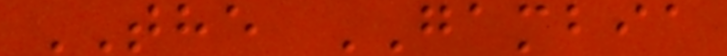THE GAMBIA
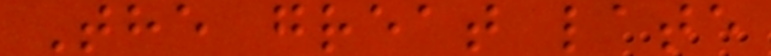The great late
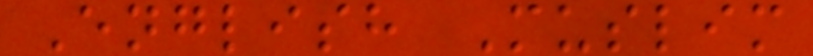English Muslim
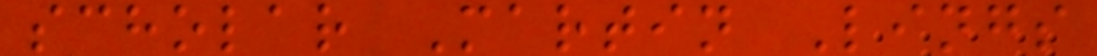scholar Martin Lings
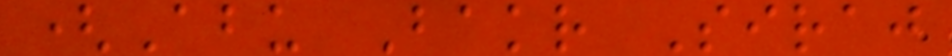(Abu Bakr Siraj
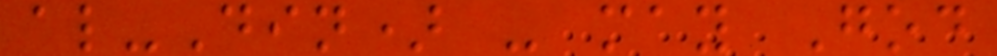al-Din) - may God
